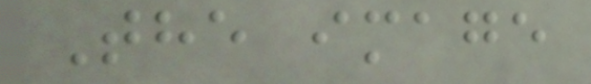The image
